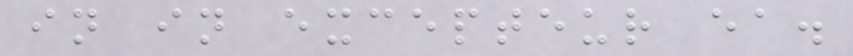in in excepteur ea.
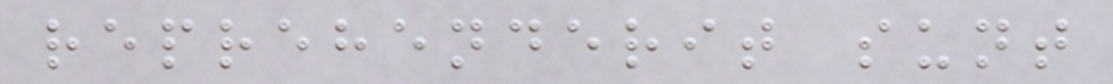reprehenderit sunt
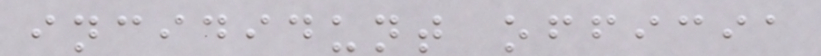incididunt officia
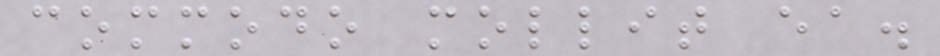commodo mollit ea.
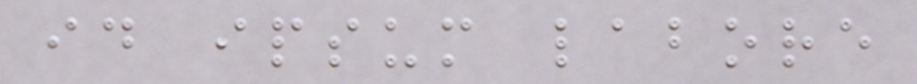id ipsum labore
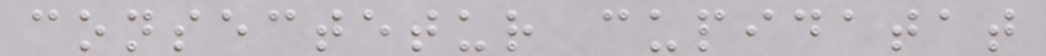consectetur cupidatat
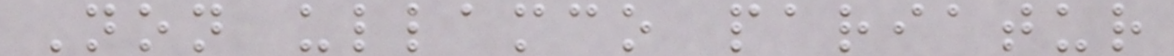Non ullamco pariatur
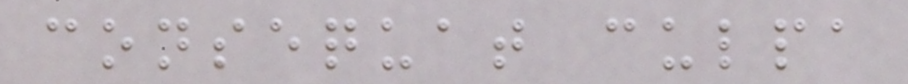consequat culpa
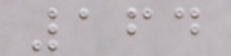164
